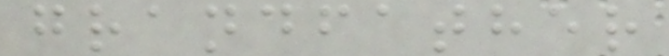grandfather
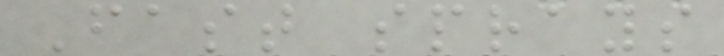Fast sprays
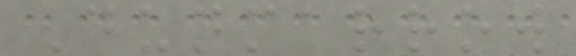Dunmarrow
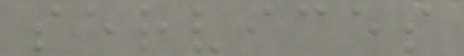services
